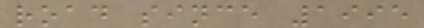road since 1995
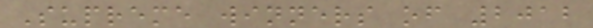Supreme winners of 2012
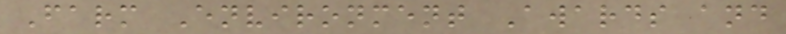Farm Environment Awards and
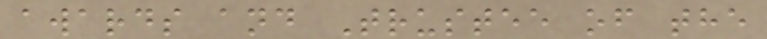awards and Trustee of the
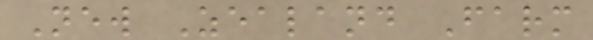New Zealand Farm
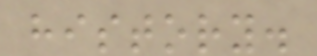history.
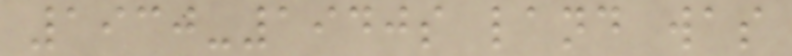1930-1940s land was
